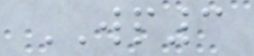WP3
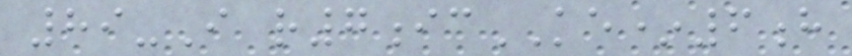89-I r7icKE*6h
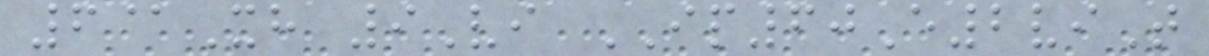6@Xh 9Vi IP60E2viT
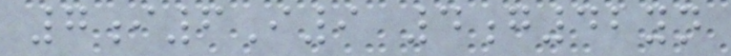7i6I9 4g42yn
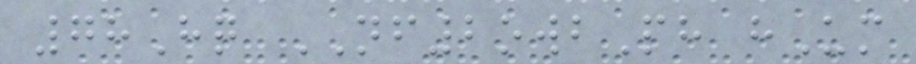78Hq NF2owbPh hUm
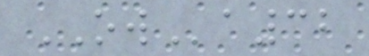OWa32
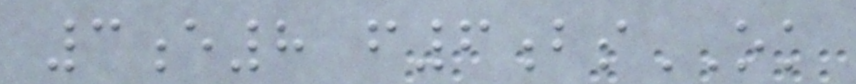3e8 f6bsOK
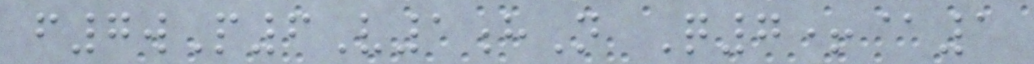f7wP6V1hN Q7+@1
